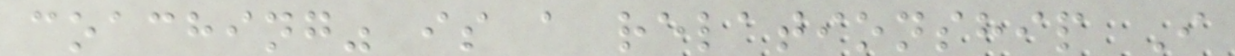coaching" is a relationship I
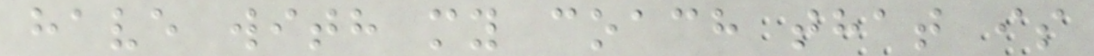have with my coach that is
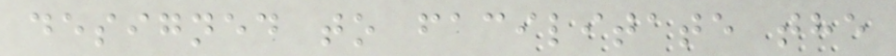designed to facilitate the
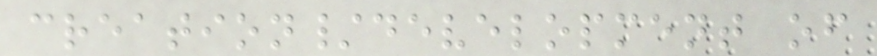creation/development of
